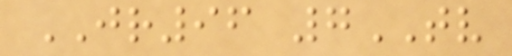JR96 7TV
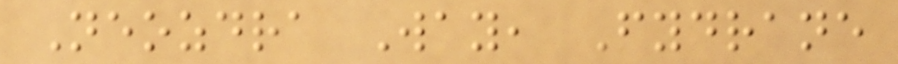Neozdra Way, Fydrane
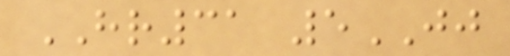HR31 5JJ
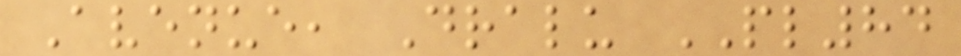Avenue, Dralu PL84
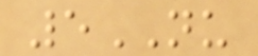5NU
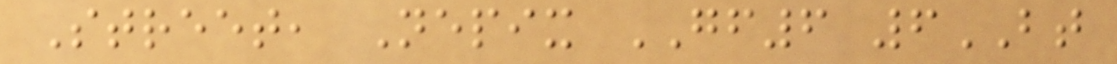Street, Nepix GF6 6BT
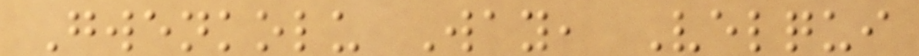Gwenkolu Way, Velqui
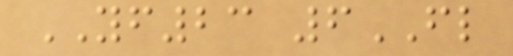YF23 6FL
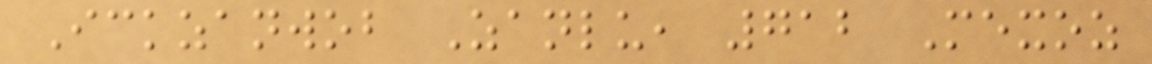Ickzanwob Zanlu, 712 Mexoz
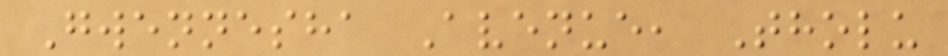Gwennesha Avenue, Tholu
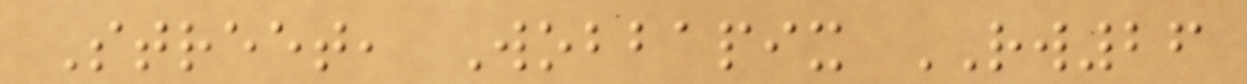Street, Wobbapix RW26
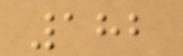182
